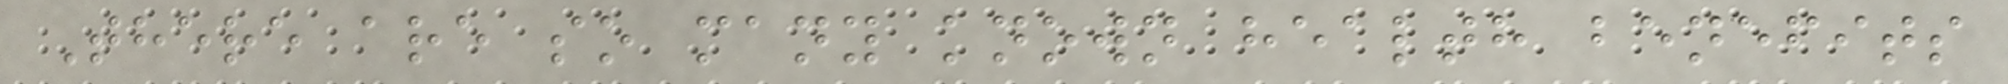There are so many known health benefits
